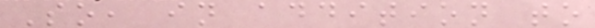So, in addition to
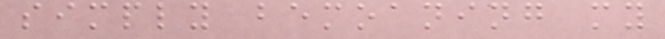simply bemoaning my
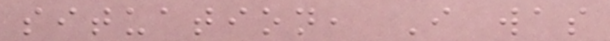situation, I was
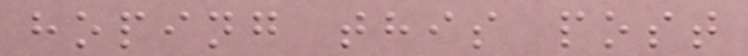hoping this post
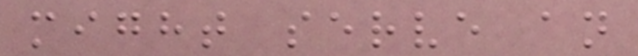might serve an
